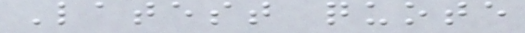Latest quote
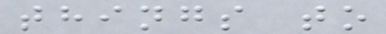things to
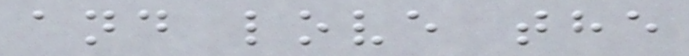and love the
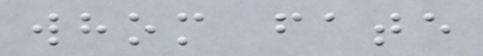whom fate
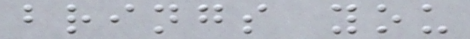brings you
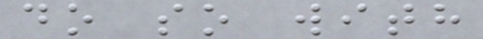do so with
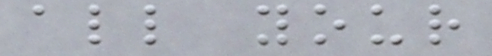all your
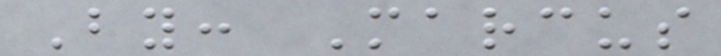By: Marcus
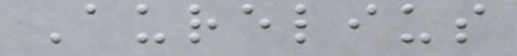Aurelius
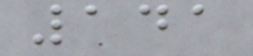141
